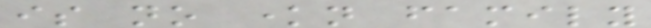is no known family
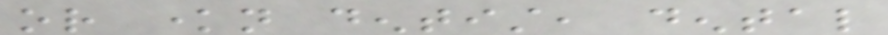or known dentist, dental
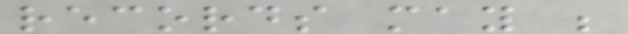records may be
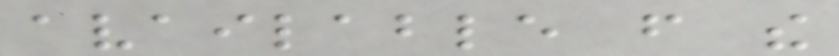available from the
